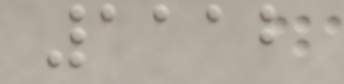1112
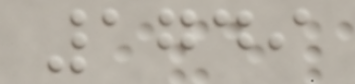1749
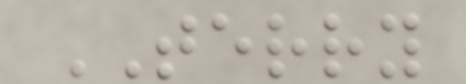TERRY
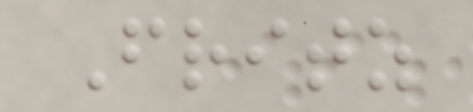Fritz
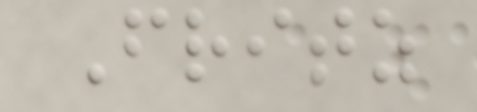Fritz
